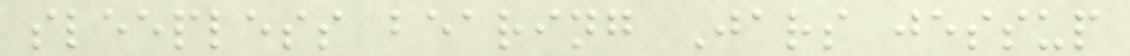sleepless bearing Jars jessup
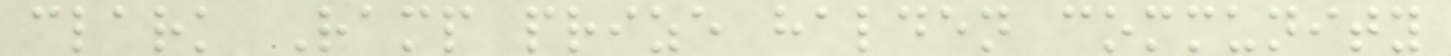clark Ramp prize halden community
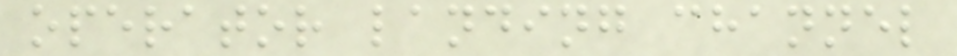operator landing channel
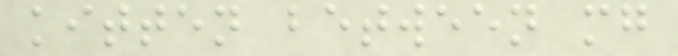kitten between mg
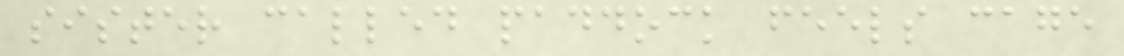sister called paddock feels cage
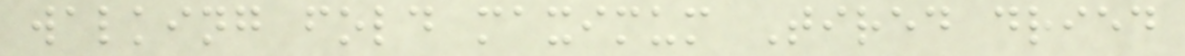walking fold maximum Tired dried
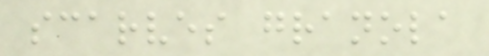scarves granola
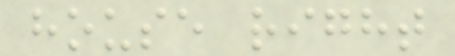house right
